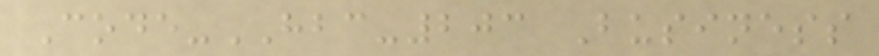Code-HBC-203 Business
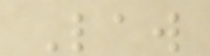Law
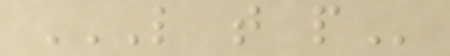L T P
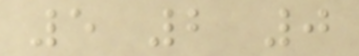5 2 0
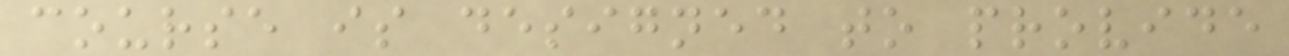course is designed to provide
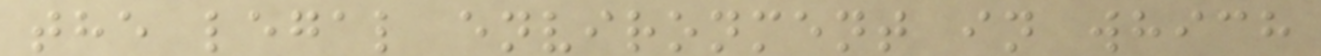the legal environment in which
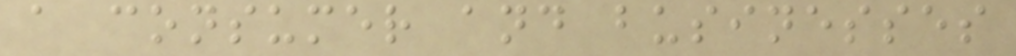a consumer and businesses
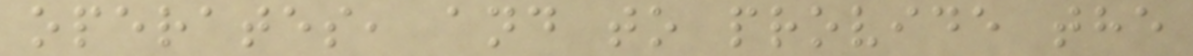operates, and to provide the
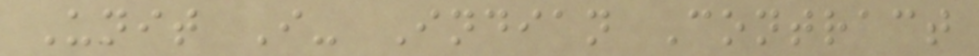Unit I- Indian Contract
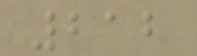212
